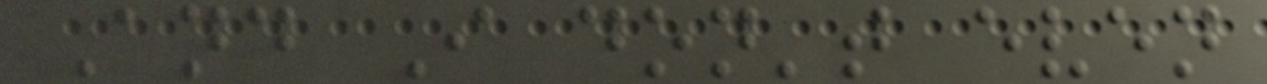And I don't even
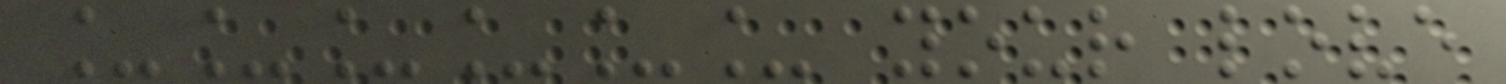______ your love
